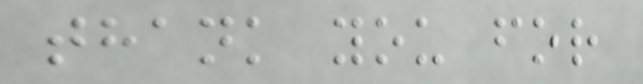thank you for
